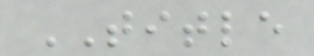TITLE
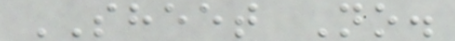SHEET No.
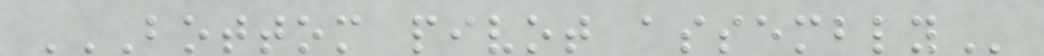BOTTOM PIVOT ASSEMBLY
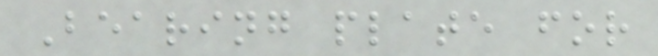Bearing plate for
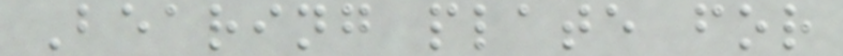Bearing plate for
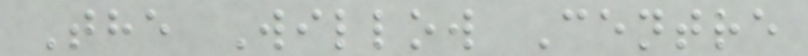The Willow Centre
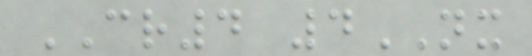CR4 4NX
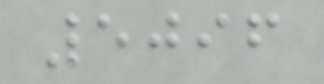5096
